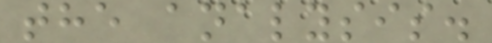the analysis.
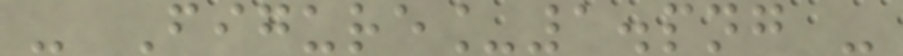- Figure_1.png -
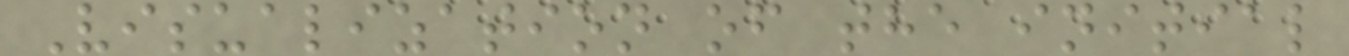Visualization of the initial
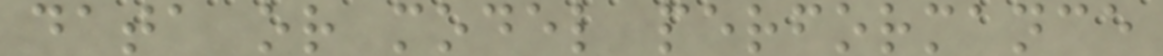data or model performance
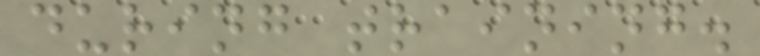during training.
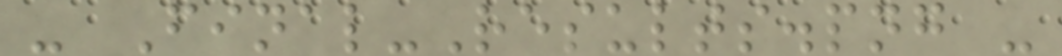- Final-Results.png -
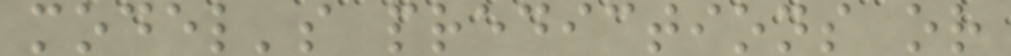model's predictions or
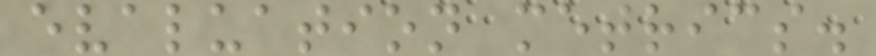evaluation metrics.
